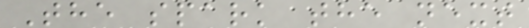The spark the next
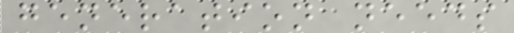generation needs
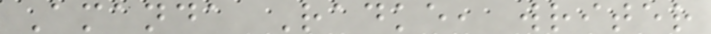Amanda Radke, writer
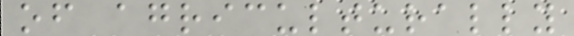of agriculturally
